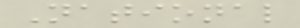National
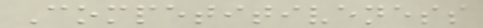Competitiveness
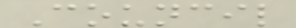Council
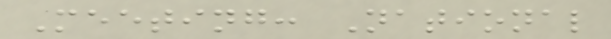Meeting: National
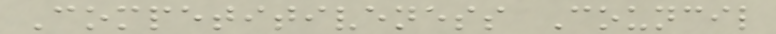Competitiveness Council
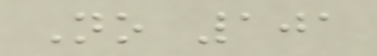No 101
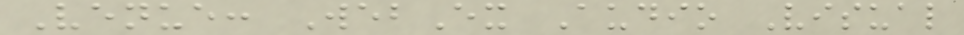Venue: WebEx Audio Visual
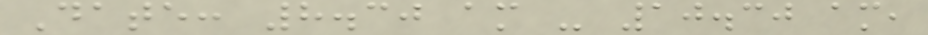Date: 8.30 am - 10.30 am,
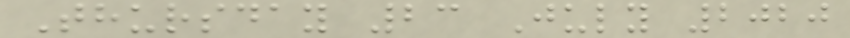Thursday 23 July 2020
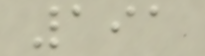191
